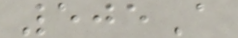505A
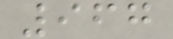967
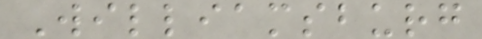Williamsburg
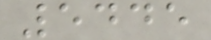5445
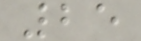25
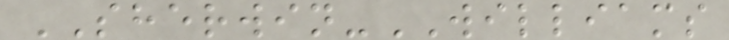SHERWIN-WILLIAMS
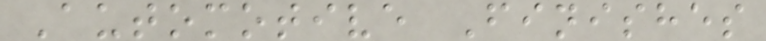Automotive Finishes
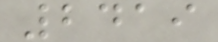2419
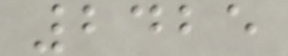2425
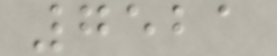7521
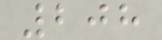208
